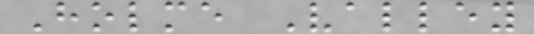Holme Valley
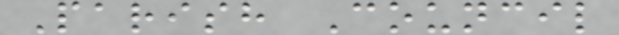Parish Council
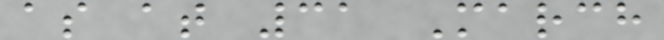as at 31 March
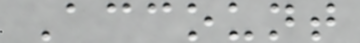Account
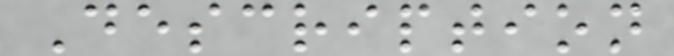Description
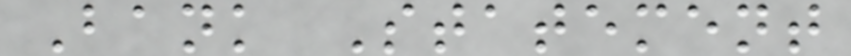Bank Statement
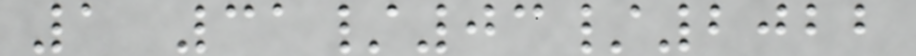1 31/03/2022
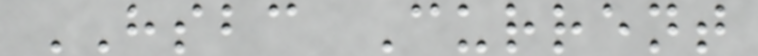HSBC Current
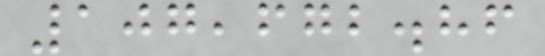107,672.86
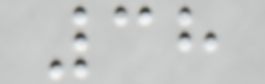38
